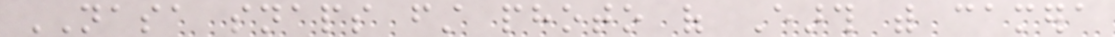NASA snaps first photo of Earth with camera
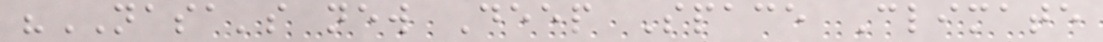"NASA's new Deep Space Climate
